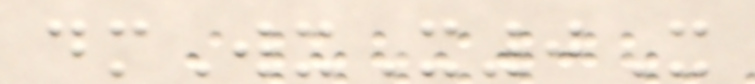dmWxX0X
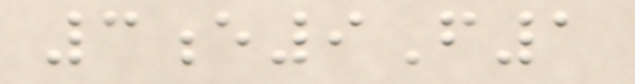3e9F1
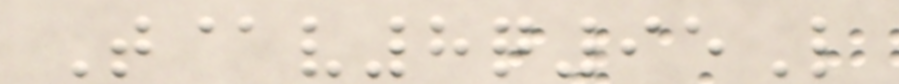T@v8q95L
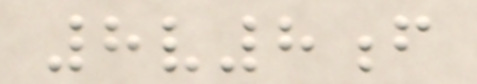8v8f
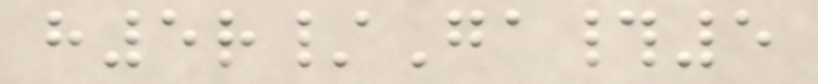h5r/Ga#5
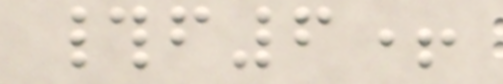#f6+
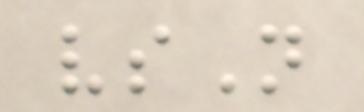vsN
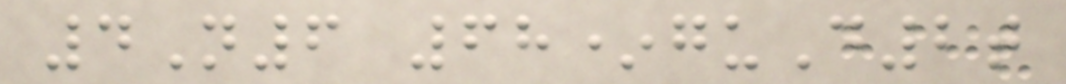4N6 68*guD2t
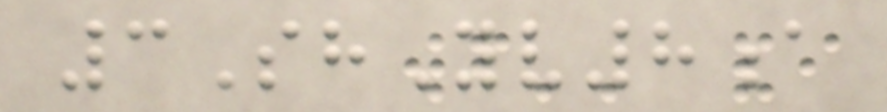3ShYv8a
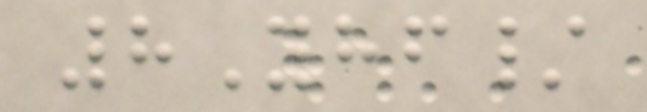8Yhf/
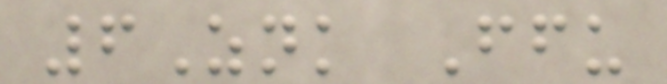6Znk Ffu
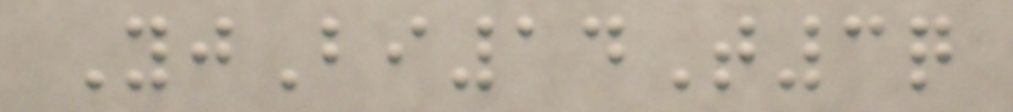YjBi14T3q
